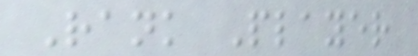Rank Player
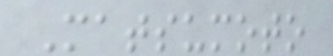Matsumoto
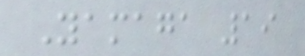Yamaga 19
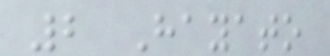2 Hayato
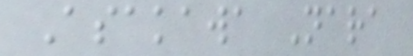Asakawa Nara
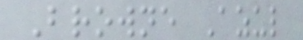Browne Azul
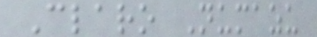Claro Numazu
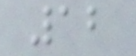12
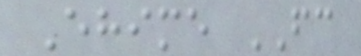Ehime FC
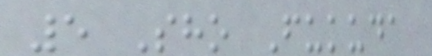5 Sho Fukuda
